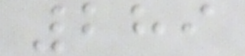289
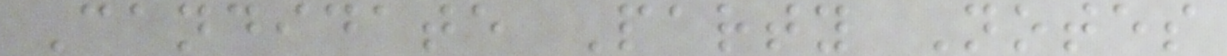Candidate Party Notes
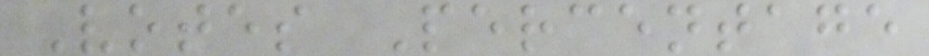Votes Percentage
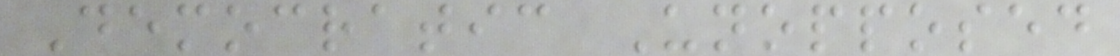Democratic Unopposed
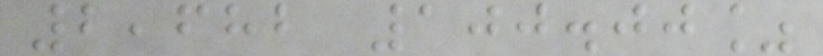2,682 100.00%
